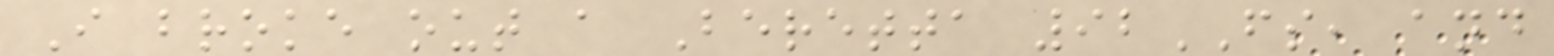I broke out a Beretta 92FS, and
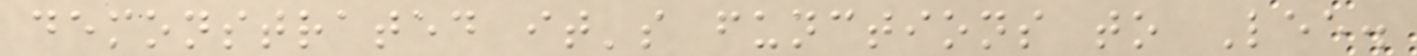demonstrated it's functions to Lee.
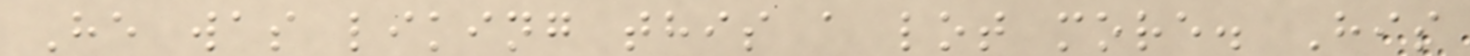He was liking this a lot more. His
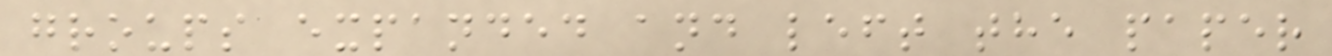groups expanded and left the paper
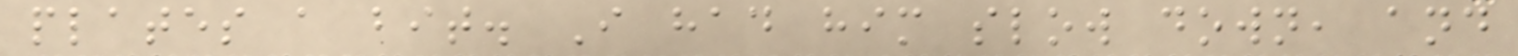plates a bit. I had him slow down, and
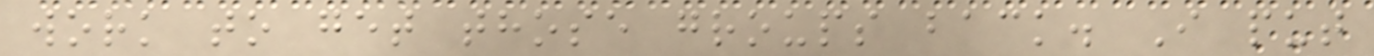work to get those groups back. I put
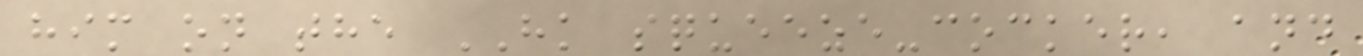him on the HK squeeze-cocker, and
